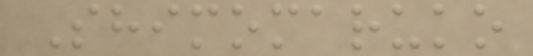Shimomaruko
